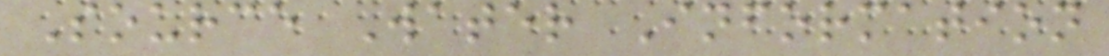Source Water Information
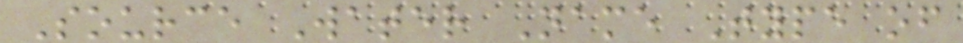Source Water Name Type of
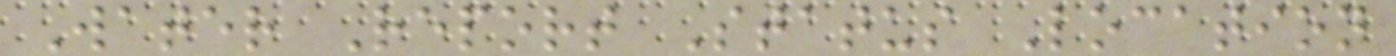Water Report Status Location
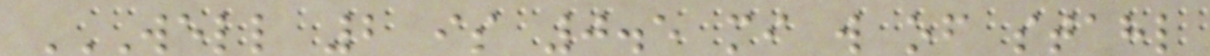WELL 2 IS 0.5 MI W OF STAHL
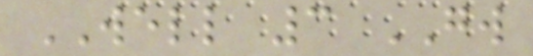WELL 3 GW
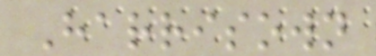Harrisown
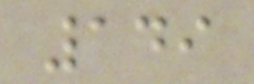149
